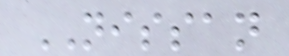NISSAN
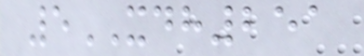5XDH251
